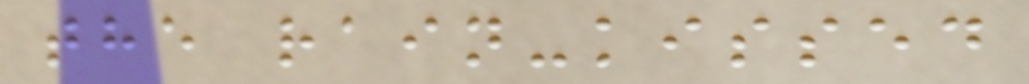the rain-kissed
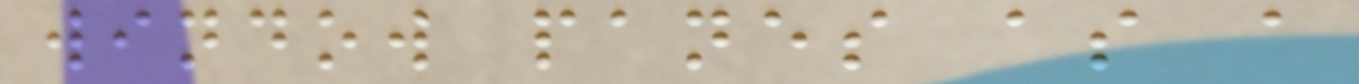window panes as a
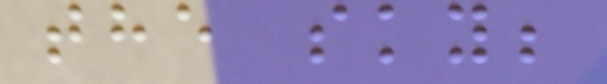the sky;
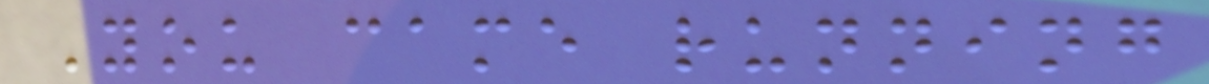You came running
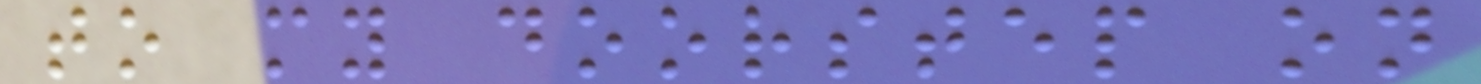to my doorstep on
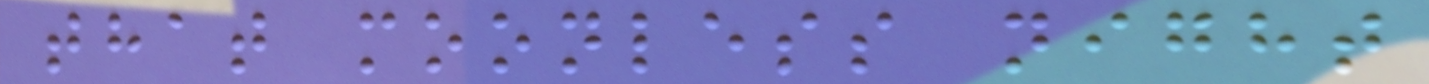that moonless night
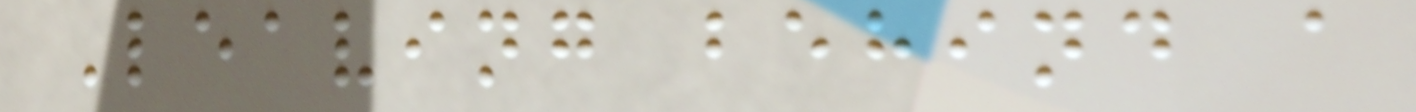Leaving behind a
